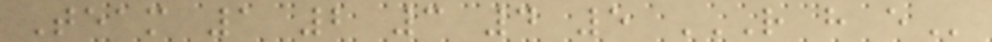Team 1 2 3 4 5 R H E
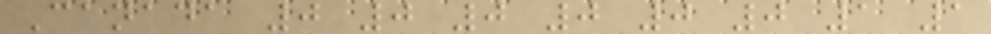Canada 0 0 0 0 0 0 1 1
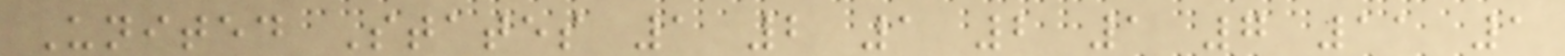United States 1 2 1 2 1 7 11 1
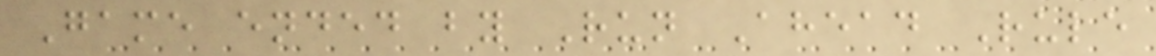Game ended by Run Ahead Rule
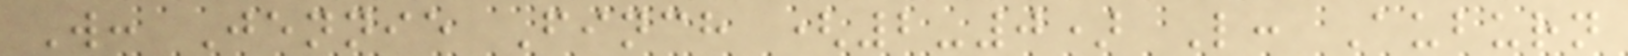W: Jennie Finch (2-0) L: Auburn
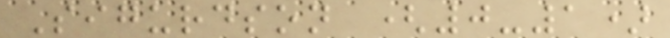Sigurdson (0-1)
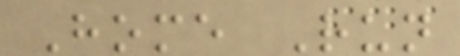Home Run
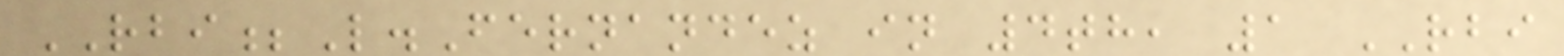RBI;L.Fernandez in 4th, 1 RBI
